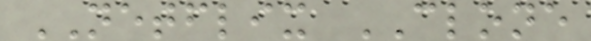NETFLIX CLONE
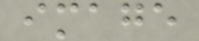image
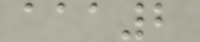aaa2
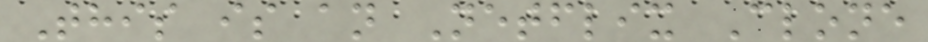This is an Netflix Clone
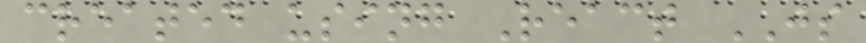created using React JS
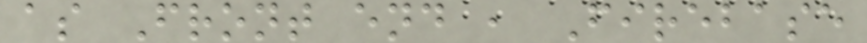as Front end , Firebase
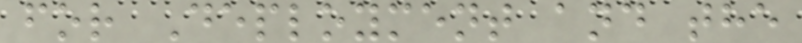for Deployment and the
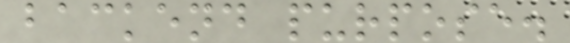backend purpose.
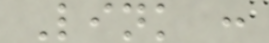Link :
